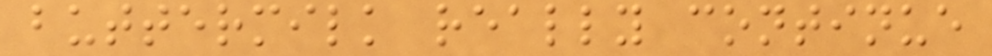buttermilk really continue
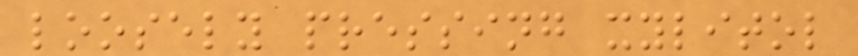loosely pressing xylitol
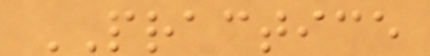PRACTICE
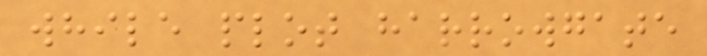while plot harrowgate
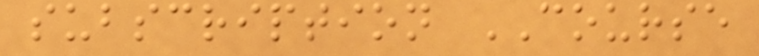subscription COURSE
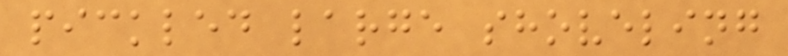pickled large shoveling
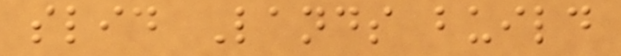slid Lands build
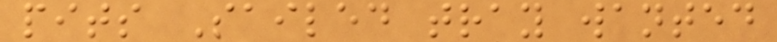pits Sailed tray wanted
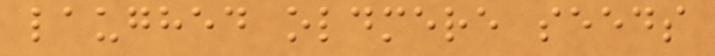laughed oldmere seeds
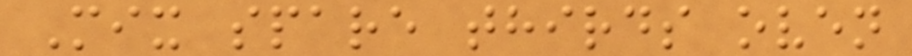Mix spare thirds oven
